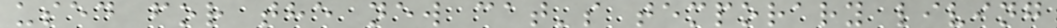used for the new cat's temporary living
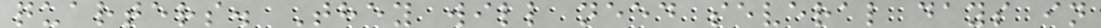quarters. They will need several days in
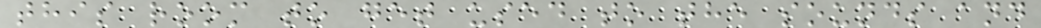this room to get used to the sounds and
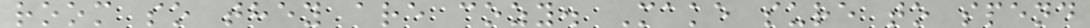room so they are cozy. Make sure to spend
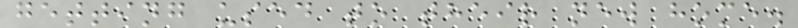getting used to their new home.
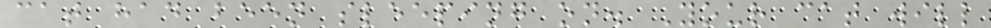cat had been sleeping on. Your cat will
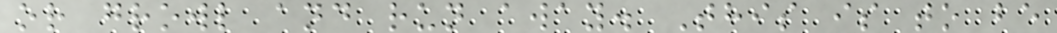or growl and run away. This is to be
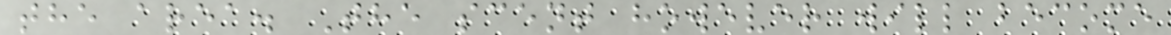the area. The scent however will become
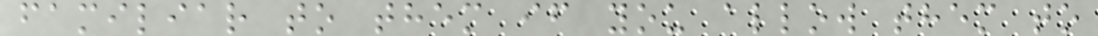familiar to them if you allow them to
